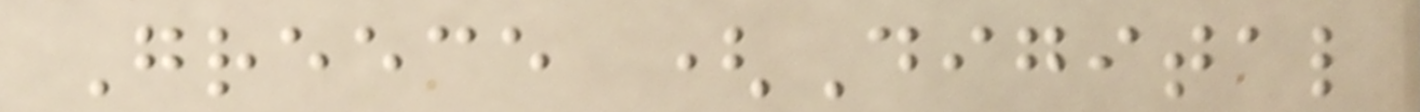Greece (Digital
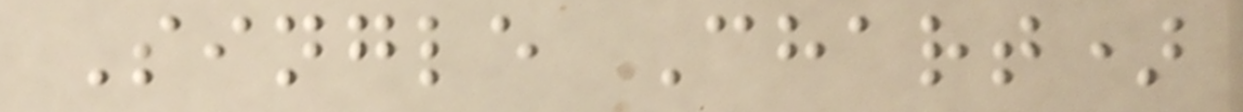Single Chart)
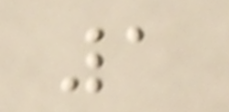1
